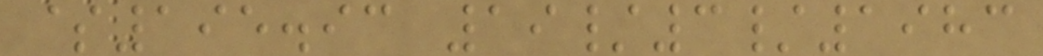$195.93 19/3/1983
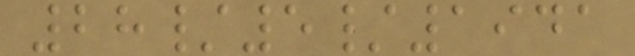28/5/1941
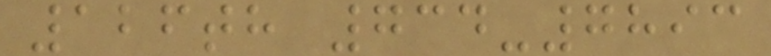126th 734-7893
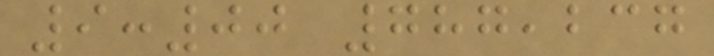9:00 787,237
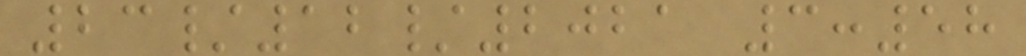23/12/2021 3:58
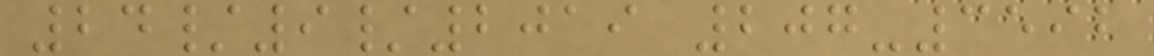24/9/2019 207-3592
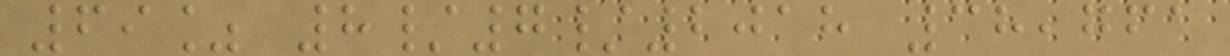69% 8/7/2018 38,761
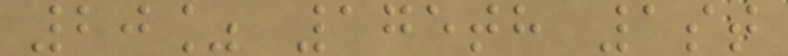20% 175th 1st
